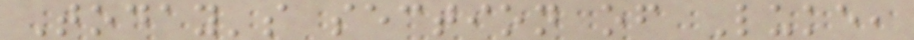Today's section of Luke,
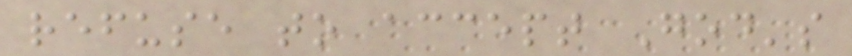refuse to accept God's
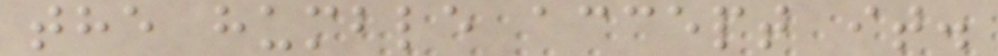the humble accept it.
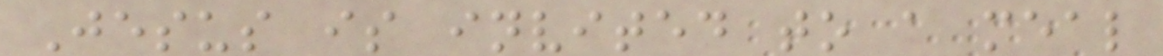Jesus is invited to a meal
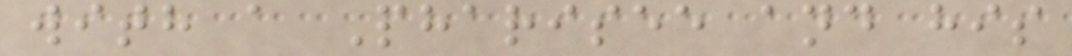with a Pharisee and his
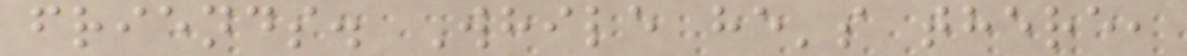friends. While he's there,
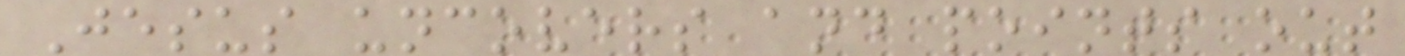Jesus uncovers and points out
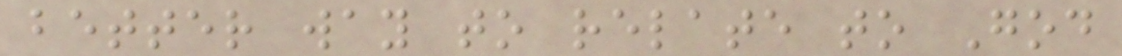better way to relate to God
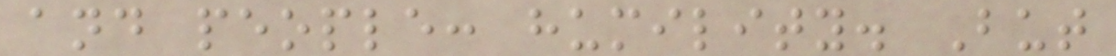and people: humility. But
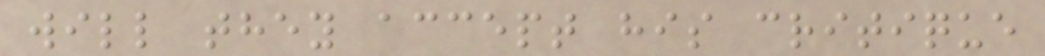will they accept his critique
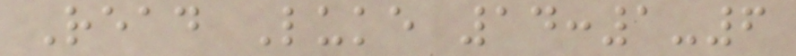Read Luke 14:1-6
